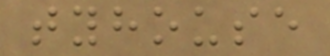tyhouse
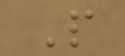P
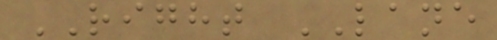RIGHT LANE
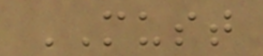MUST
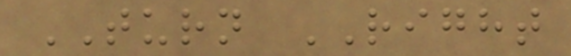TURN RIGHT
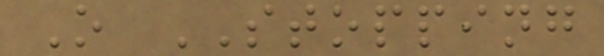O STOPPING
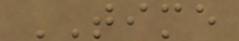TIME
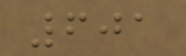601
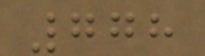778
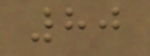80
